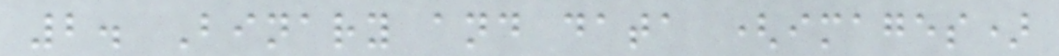2. Binary and data (images)
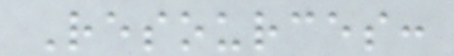Resources:
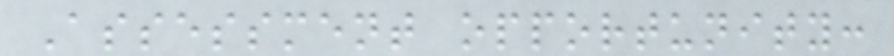Assessment opportunity:
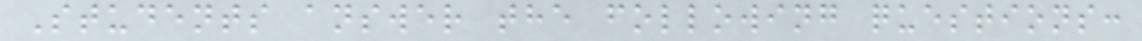Students answer the following questions:
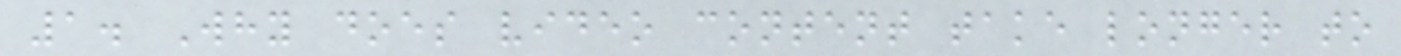1. Why does video content take longer to
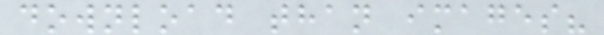download than images?
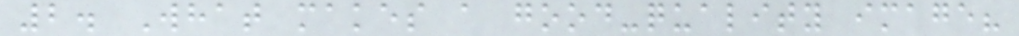2. What makes a good-quality image?
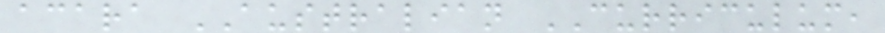acara AUSTRALIAN CURRICULUM,
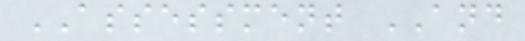ASSESSMENT AND
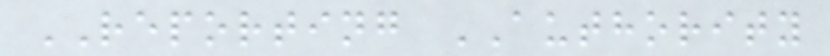REPORTING AUTHORITY
